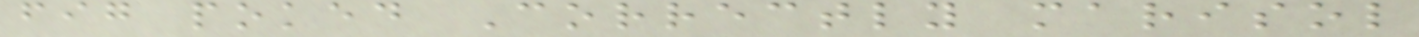fig poked Correctly marisol
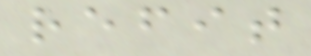refit
